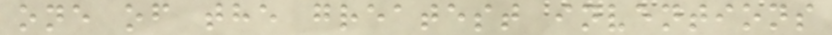one of the greatest inventions
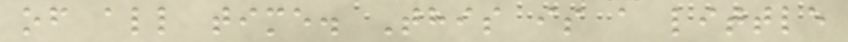of all time. This is a little
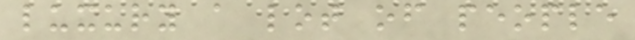luxury a lot of people
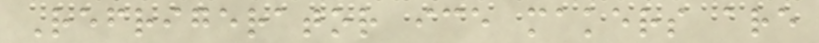Refrigerator ice makers are
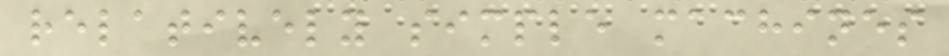relatively simple machines
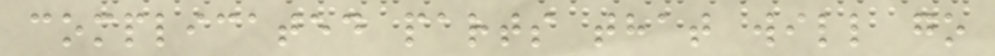complicated parts that will go
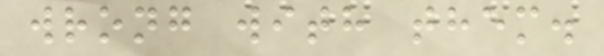wrong with them.
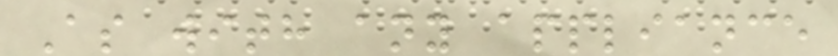As with any appliance
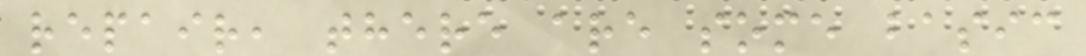repair, there are some basic
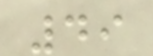49
